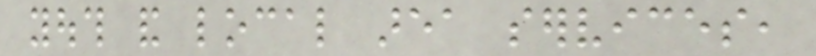youth and local area services,
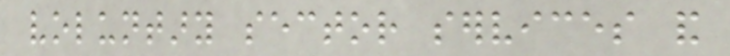voluntary sector services and
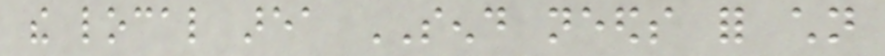the local area SEND needs for children
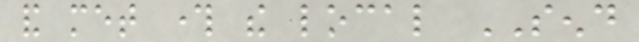and met through the local SEND
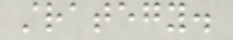strategy.
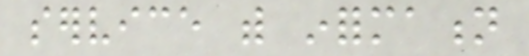service with information
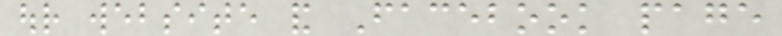our website and Facebook page
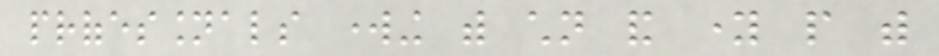professionals working with children and young people with
